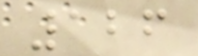126
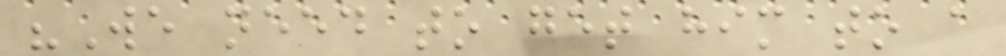"We need to get him to a
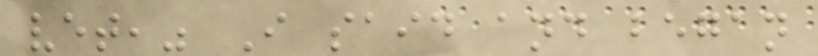vet," I said and began
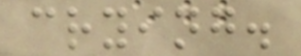crying.
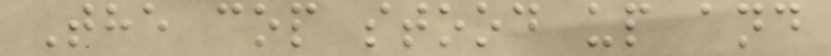The cop stood up and
